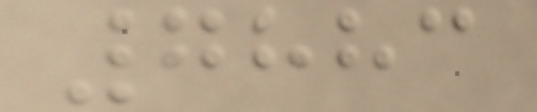7883
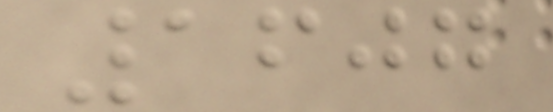1607
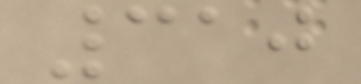310
